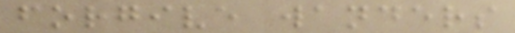forgive wanders
